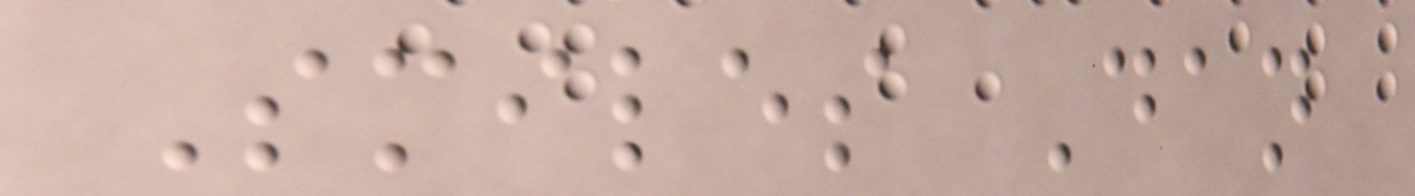Smiles Dan
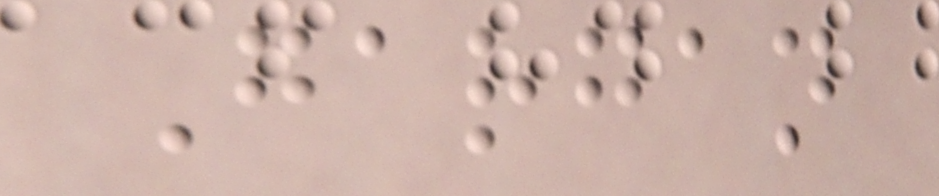Gargan
